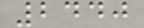2440
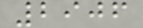2906
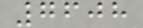7608
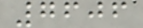7606
